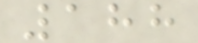188
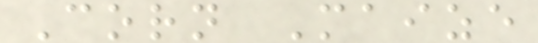Corn Maize
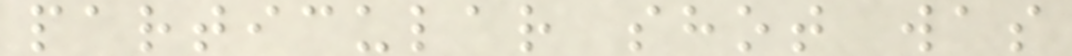particular shot was
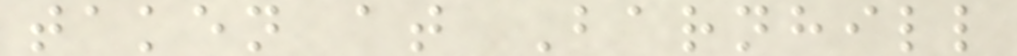taken at Barnhill
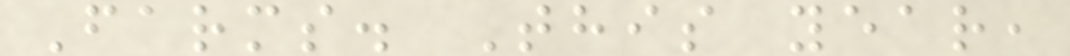Farms. This year,
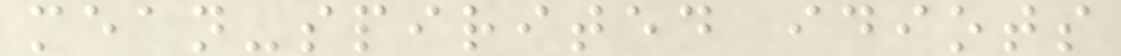mean-spirited idiots
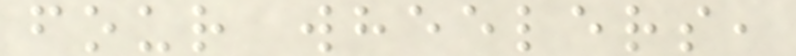four wheelers,
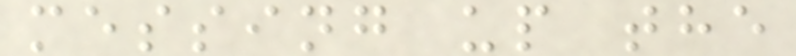messing up the
